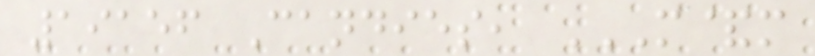19156 Candies, M&M
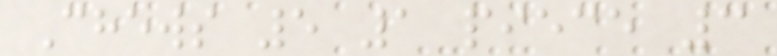Chews 5 1 piece 3
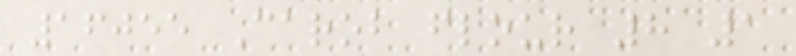16055 Carob flour 8 1
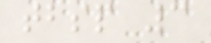tbsp 3
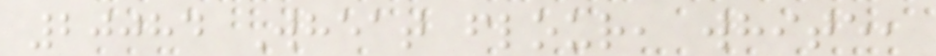20084 Wheat flour, white,
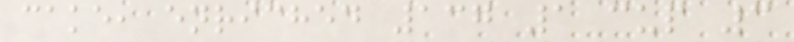cake, enriched 137 1 cup 3
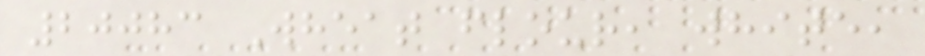20083 Wheat flour, white,
